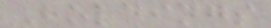Holdings
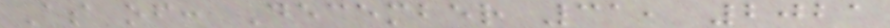As of: December 31, 2021
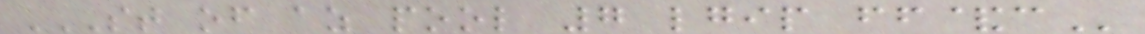ST OF AZ POOL 7 LGIP FF&C
